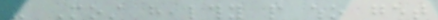- Most healthy people who get
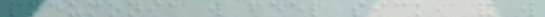pneumonia will feel sick, and will
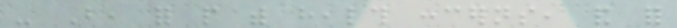- But, for people with health concerns, and for
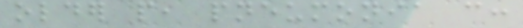older people, pneumonia can:
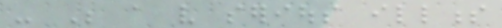- Be a very serious illness
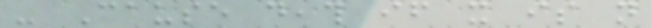- Cause death if it is not
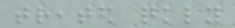treated quickly
